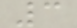3
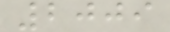2009
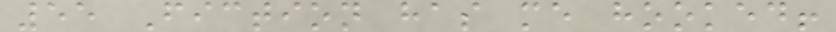55 Fiction has me hooked!
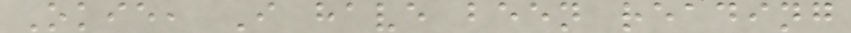Okie, I have been reading
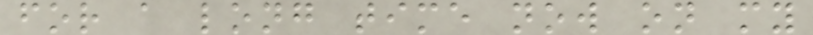for a long time now on my
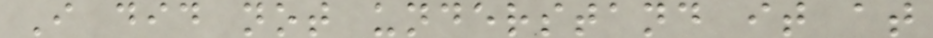I did not understand it at
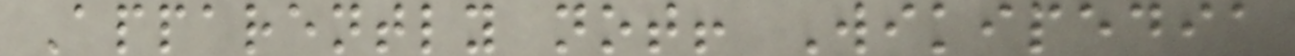Apparently not! Wikipedia
